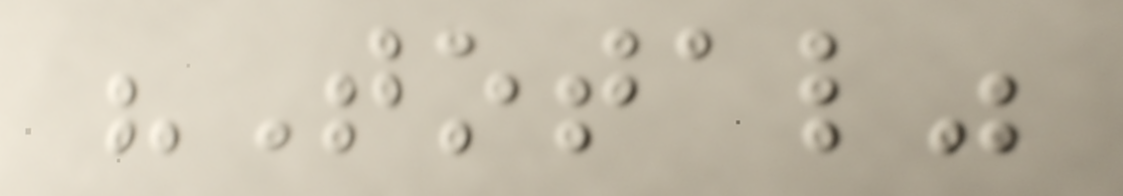"Total"
